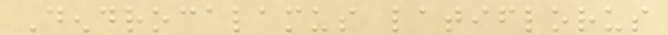Dendrocalamus latiflorus
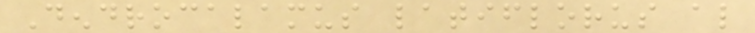Dendrocalamus latiflorus also
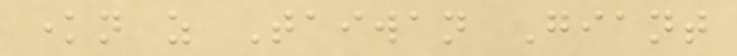known as Taiwan Giant
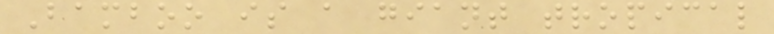Bamboo is a giant tropical
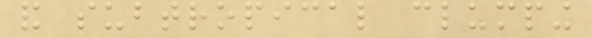and subtropical clumping
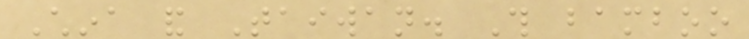China and Taiwan. This bamboo
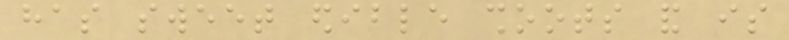has sweet edible shoots and is
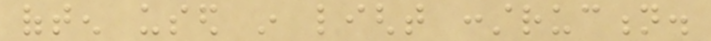often used in light construction.
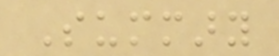Summary
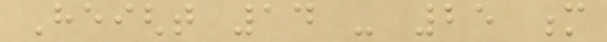Height 14 - 25 m
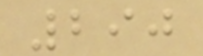290
